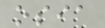osia
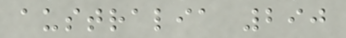australia 290
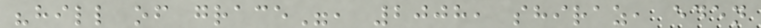"hill of grace", 2008, shiraz, eden
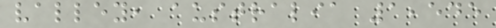valley, australia 1,545
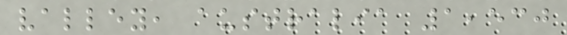valley, australia 1,530
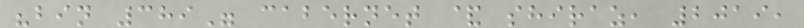"bin 389" cabernet & shiraz, 2019,
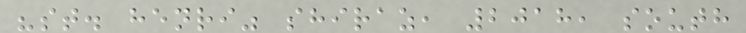"st. henri" shiraz, 2018, south
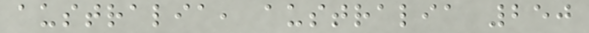australia, australia 250
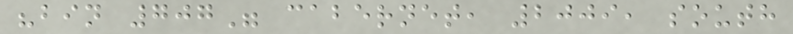"bin 707" cabernet, 2009, south
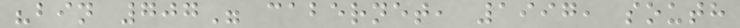"bin 707" cabernet, 1997, south
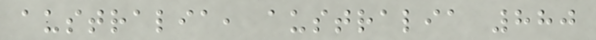australia, australia 880
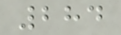284
